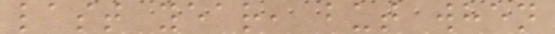last year, but when
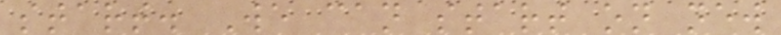start. We can start on new
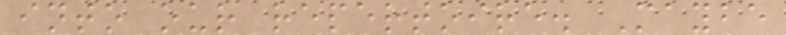into our repertoire. Maybe
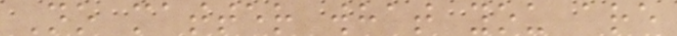No matter what you are
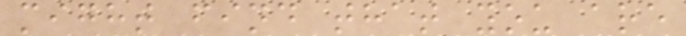might find that you are
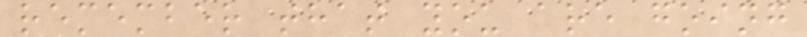remember that you are going
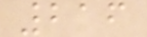216
